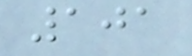101
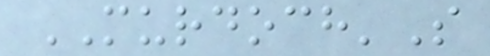MURDOCH'S
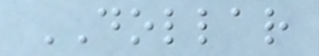DOLLAR
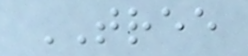TREE
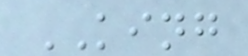KING
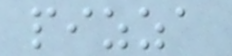pizza
